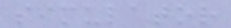simulator
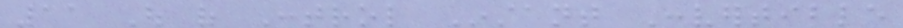11 Out of Control Instant Convertible
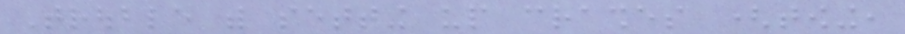Trouble with setting up crashes (towing,
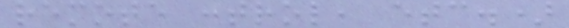remote control, etc.)
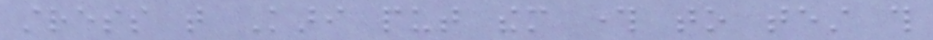stress that Kari put them through to test this
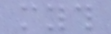myth
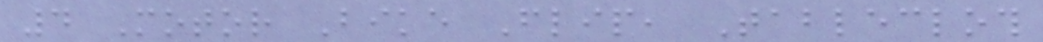4 Motor Bike Flip, Tablecloth
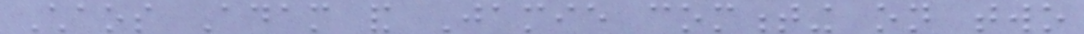Chaos Adam and Jamie commenting on two
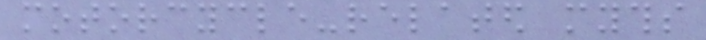motorcycle-related myths
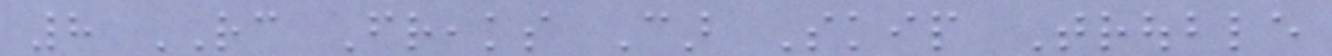8 RC Freaks Car Skip Trouble
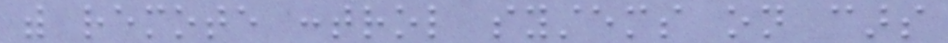with remote control systems on cars
